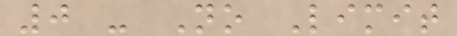0 - No Limit
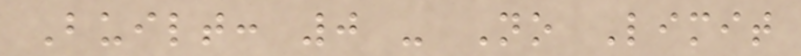Built: 0 - No Limit
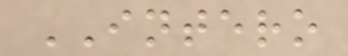INTERO
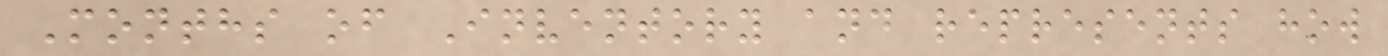Months of Inventory and represents how
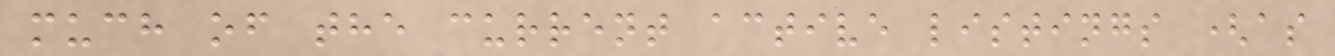much of the current active listings (as
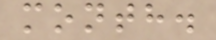month.
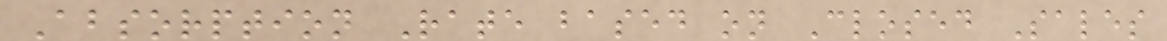Absorption Rate based on Closed Sales
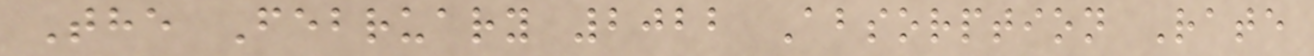The February 2022 Absorption Rate
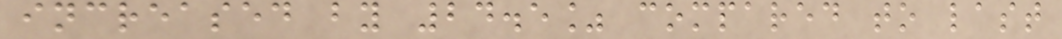increased by 24.5% compared to last
